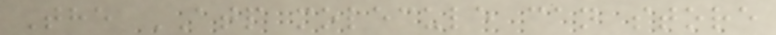The ATP molecule can store
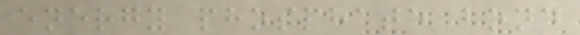energy phosphate bond
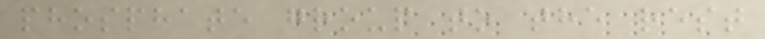phosphate group to the rest
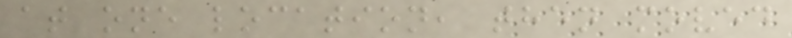at one location, then moved
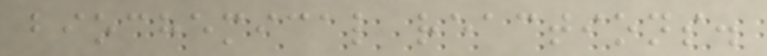biochemical reactions.
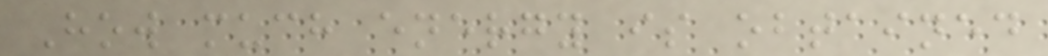How much energy is obtained
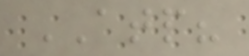ATP?
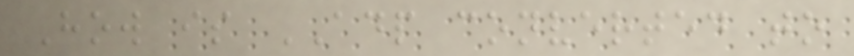How is ADP converted to
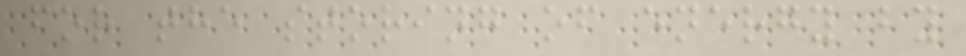for the storing of energy by
